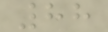88
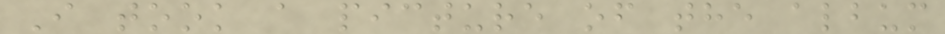I took a picture of the album
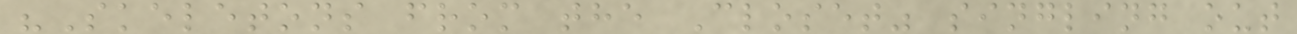"Skeletons from the Closet" singling out
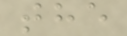the
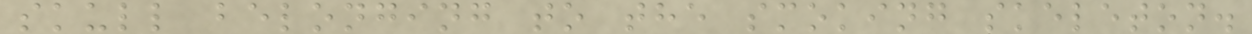skull belonging to the smoking skeleton.
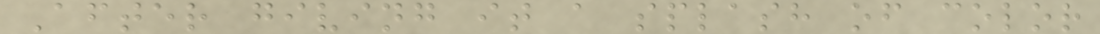After giving it a splash of color
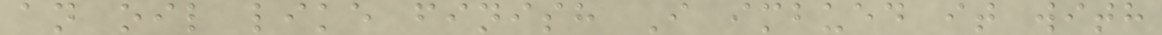an oil like finish I imbued it with
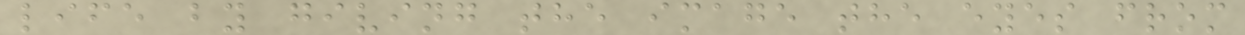life by giving the image the eyes from
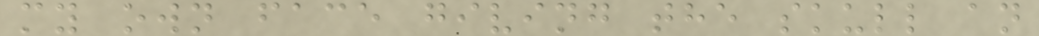my own face giving the skull an
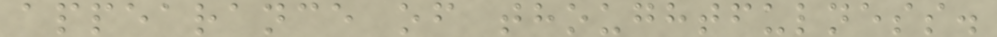appearance of thoughtfulness.
